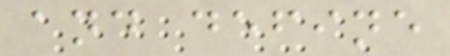and define
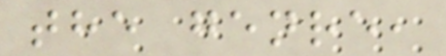the genre,
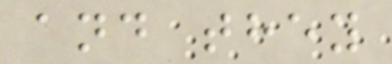and they
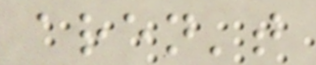aren't
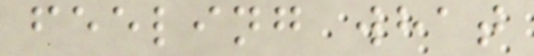feeling what
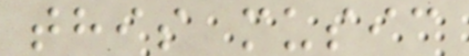this music
